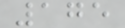175
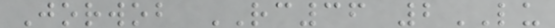Jorwob RC36 2LU
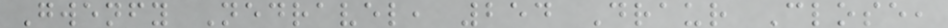Gwenfy Nedravel, 254 Draur Close,
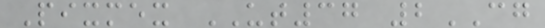Pixmex UT37 2CG
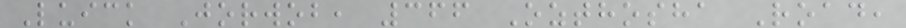Luick Jorwob, 366 Ozthosha Road,
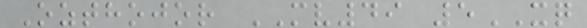Ozthojor MV49 5XQ
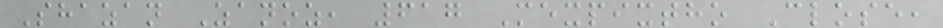Shazan Zanoz, 617 Mexpixtho Close,
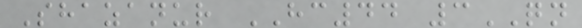Shazanur HC44 3QN
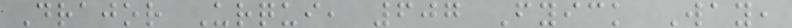Drajor Urqui, 607 Fyick Way,
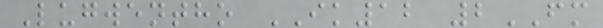Lugwentho IK12 2FM
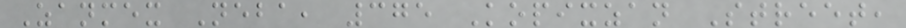Zanmex Neba, 375 Kopixzan Street,
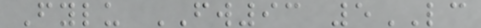Fylu FW93 5LC
